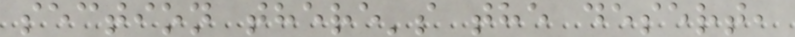section there's the desert,
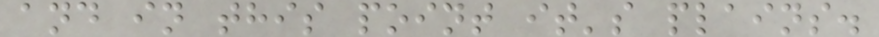and in this point it's plains.
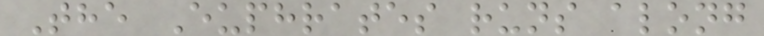The Euphrates runs along
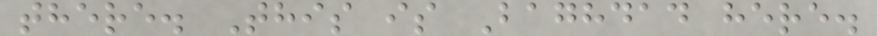there. This is Baghdad here.
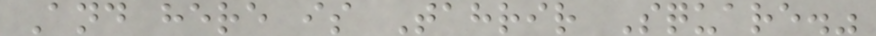And here is Tahrir Square."
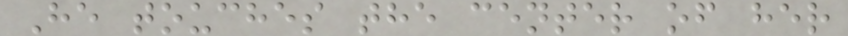He touches the center of her
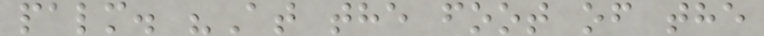palm. "At the foot of the
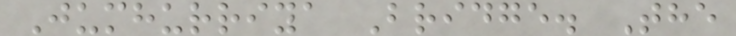Jumhurriya Bridge. The
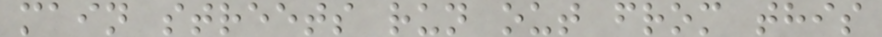main streets run out from this
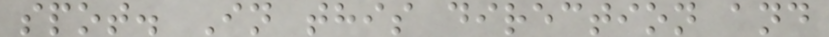spot. In this direction and
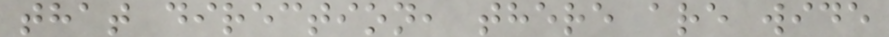that direction, there are wide
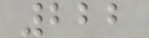222
